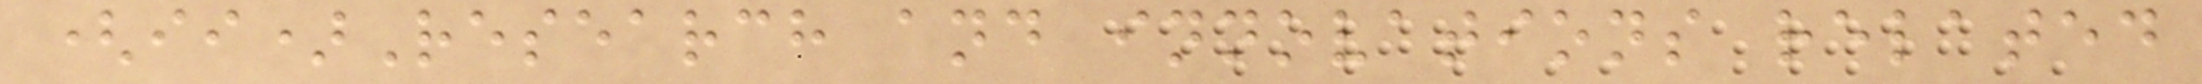(ii)Research and innovations related
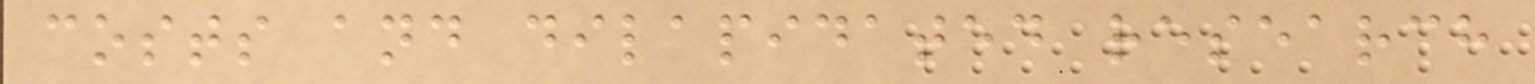costs and dilapidated research
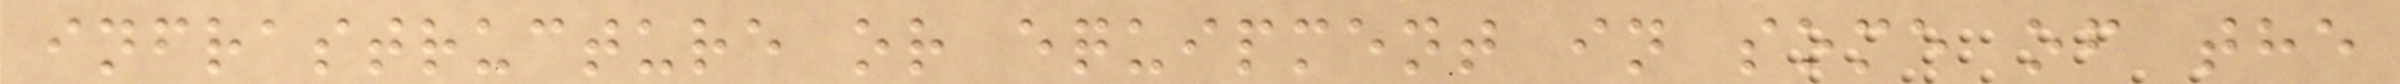infrastructure or equipment in some of the
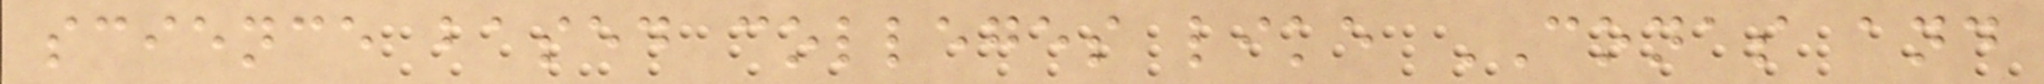science based colleges like CONAS and
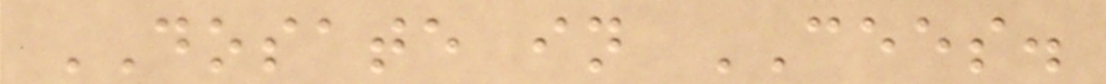DOSATE in CEES.
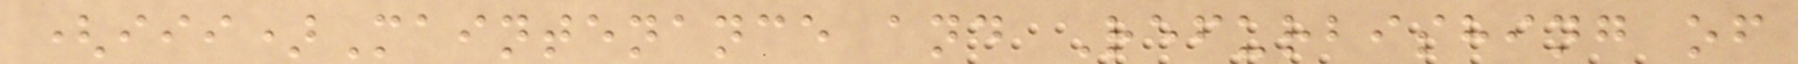(iii)Maintenance and Refurbishing of
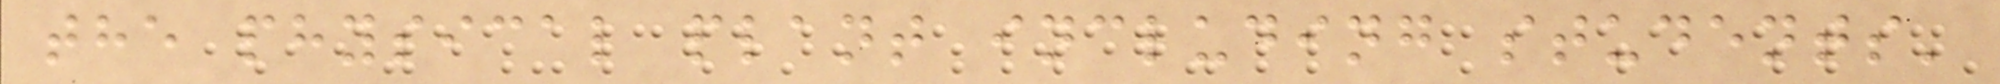the physical plant including students'
